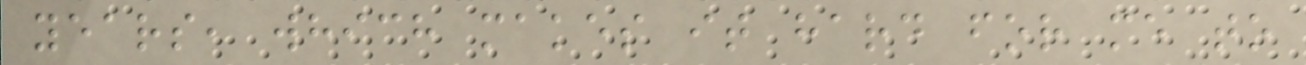years, which makes it hard for me to
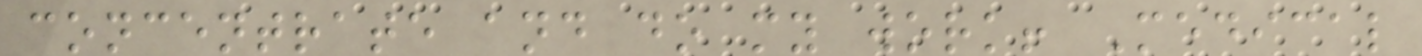concentrate and do my work! Medical
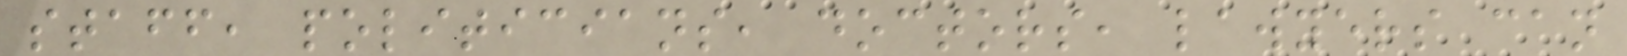staff, politicians, doctors, lawyers can
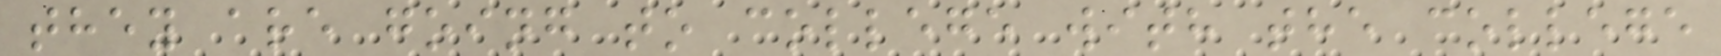they are going to college with the college
